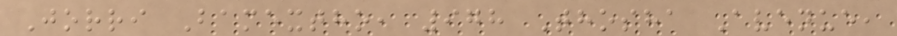Jorri Bamextho, 978 Thosha Avenue,
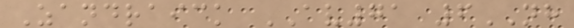Zandraick AV71 6NH
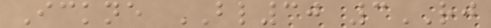Ickne BL30 3RJ
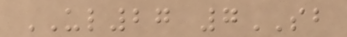UL27 7SB
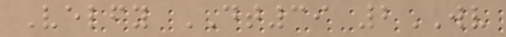Velfy DT39 2WV
